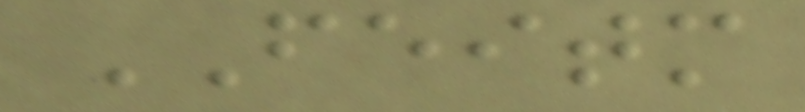FEITM
